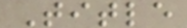Title
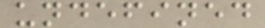undefined
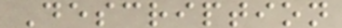Description
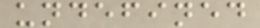undefined
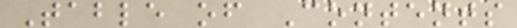Table of Contents
